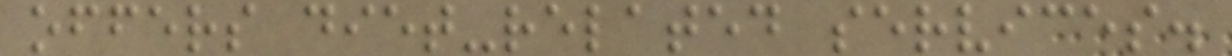offers diet-related services.
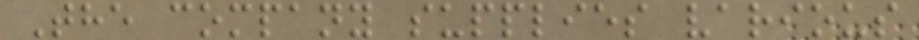The company supplies various
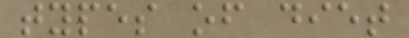types of diet
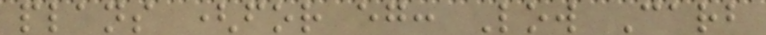plans (for eg: Low Carb
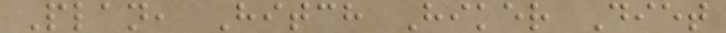Plan, Hitch Hiker Diet
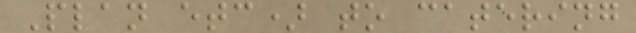Plan etc) to catering
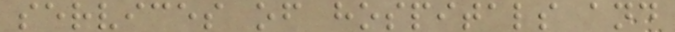services of hospitals and
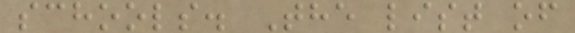schools. The list of
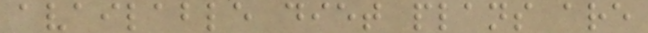available diet plans are
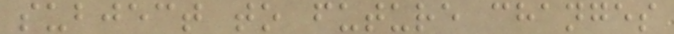subject to future changes
